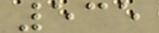535
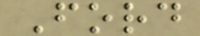Ford
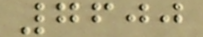7600
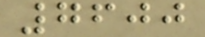7600
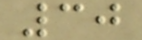30
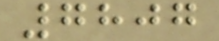7807
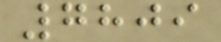7809
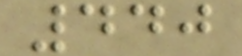440
